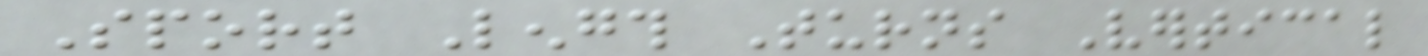Sport Length Turns Vertical
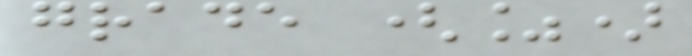grade (%)
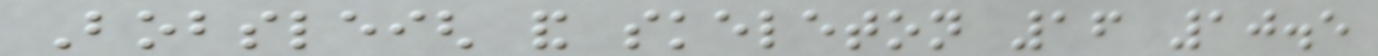Bobsleigh and skeleton 16 10.5
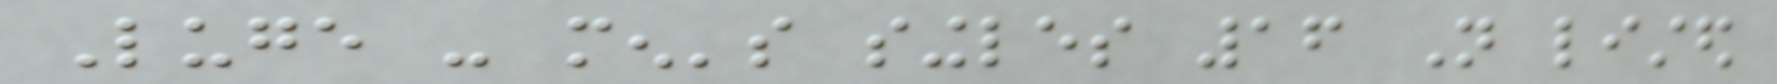Luge - men's singles 16 Not listed
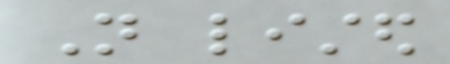Not listed
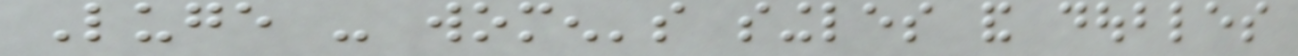Luge - women's singles and doubles
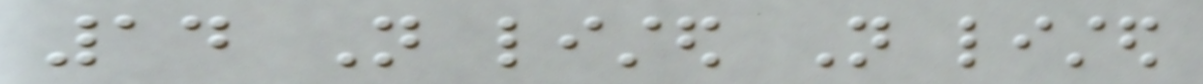14 Not listed Not listed
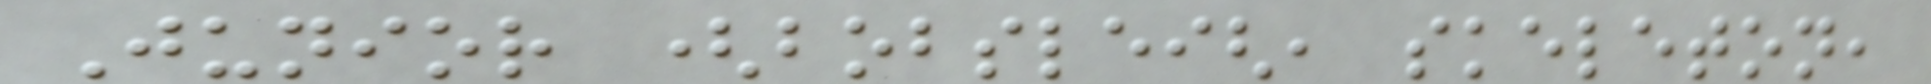Junior (bobsleigh, skeleton,
